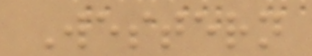Western
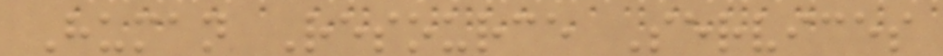Human Resource Services
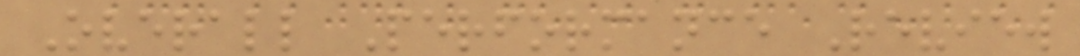Overall Performance Review
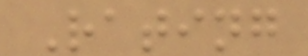Rating
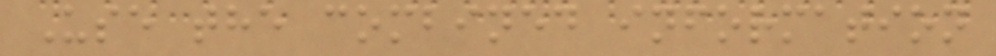Use the combined information
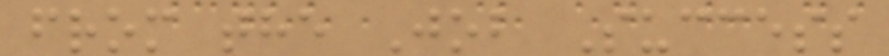from the Job Success
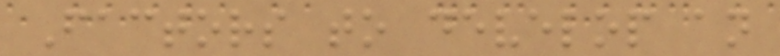Factors to develop an
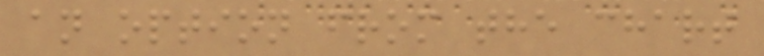an option from the chart
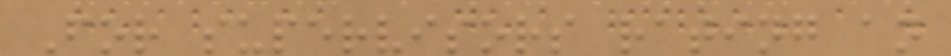For supervisors rating an
